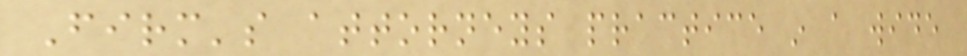Firm's attorneys practice in a wide
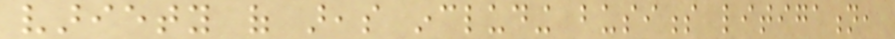variety of areas including business litigation,
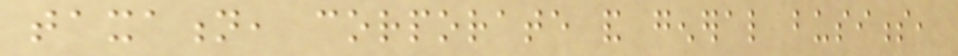taxation, corporate and general business,
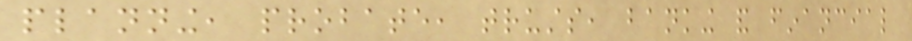planning, probate, trusts, banking and financial
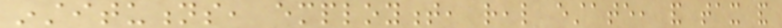institutions, employment, real estate, and tax and
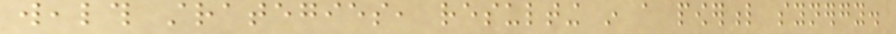wealth strategies, resulting in a powerful synergy.
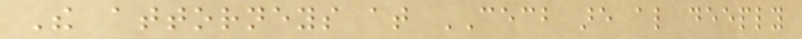The attorneys at CECB are also deeply
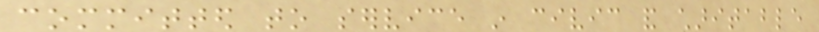committed to service in civic and charitable
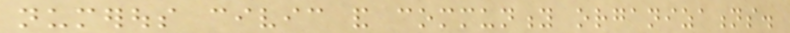numerous civic and community organizations.
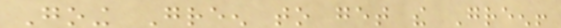Going Green to get the Green!
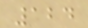124
